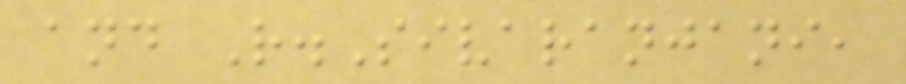and R.Sivaranjani,
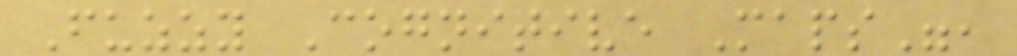Fuzzy Cognitive Maps",
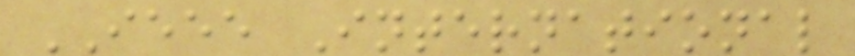IEEE International
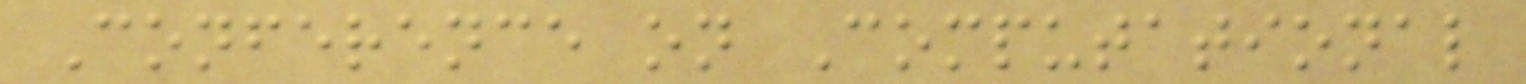Conference on Computational
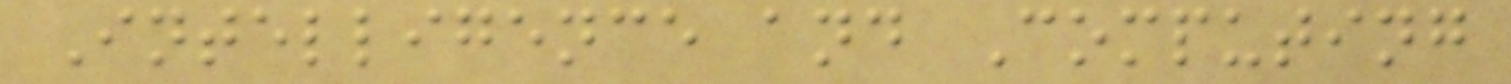Intelligence and Computing
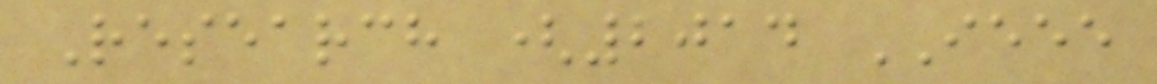Research (2014 IEEE
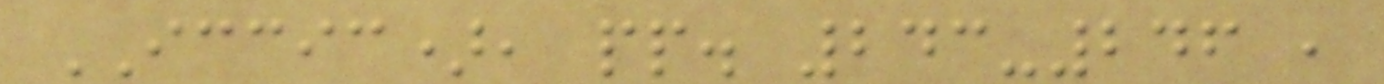ICCIC), pp. 243-246 ,
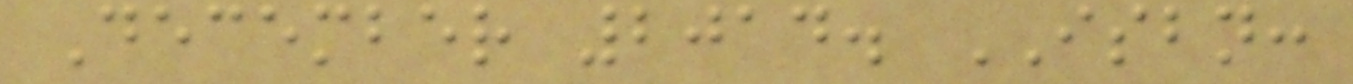December 2014. ISBN:
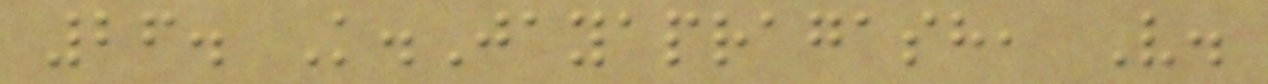26. K.Jayapragash, V.
